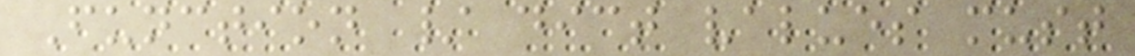Function / dict values must
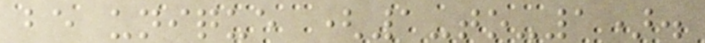be unique (1-to-1).
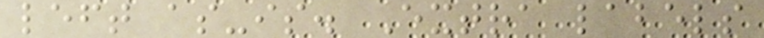left as-is. Extra labels
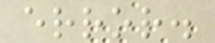error.
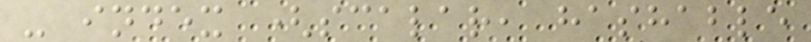- index (scalar, hashable
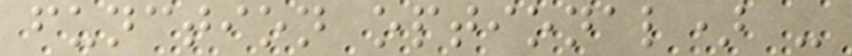function optional) -
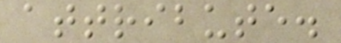attribute.
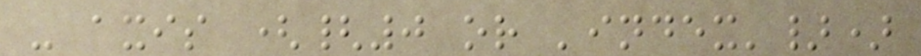- axis ({0 or 'index'})
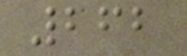262
